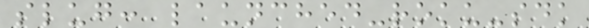slug: launched-roku-sdk
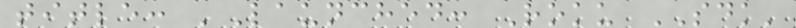title: 'Launched: Roku SDK'
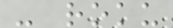- roku
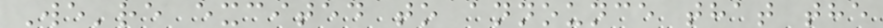We're excited to announce that the
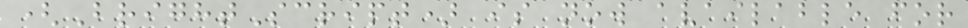(BrightScript) is now available for
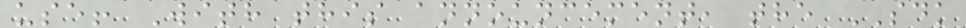use! With this announcement, the SDK
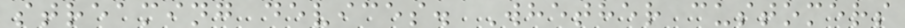streaming devices. Whether customers
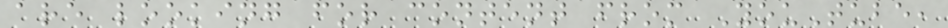are looking for content from YouTube,
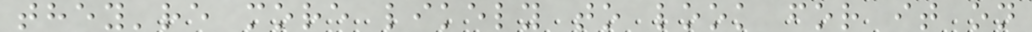they're more likely to look for it on
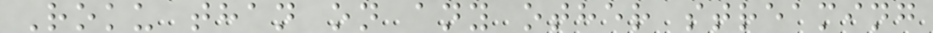Roku than on any other streaming
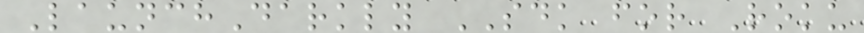LaunchDarkly SDK for Roku
